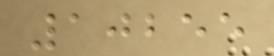10255
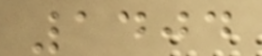1404
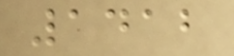1412
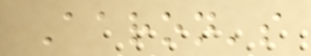Aaron's
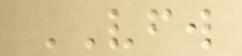VFW
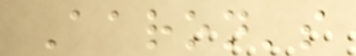Aaron's
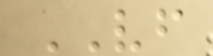VF
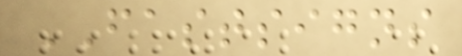FASTSIGNS
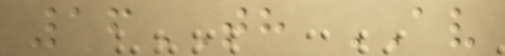16TH AV
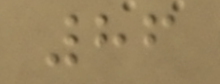86
